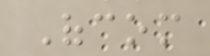Ofcom
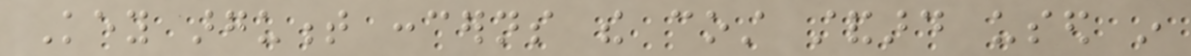Key argument concerns the cost standard used in
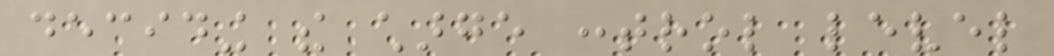deciding the charge control level
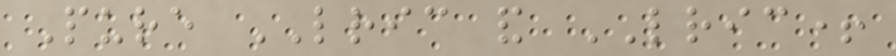Pure LRIC and LRIC+
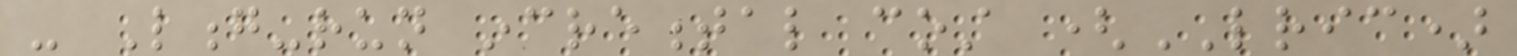- Long-run incremental cost (LRIC)
